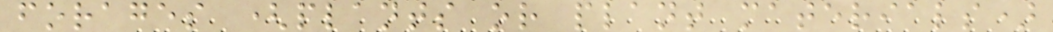forages (plants or plant materials)
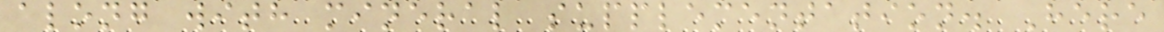along with mineral supplementation. Here
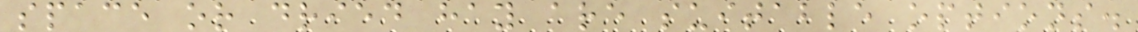space or dried hay are suitable options.
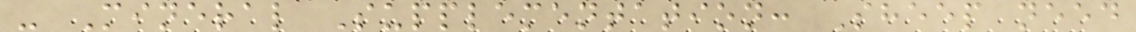- Mineral Supplementation: Sheep need
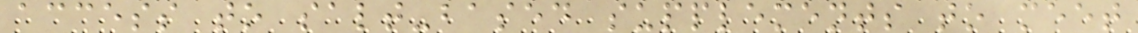access to salt-based supplements to meet
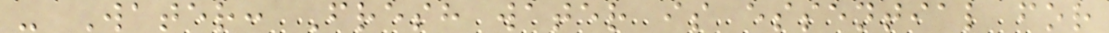- Water: Fresh water is essential for
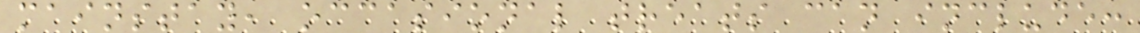mainstay, occasional treats can include:
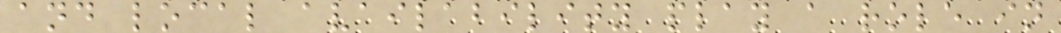and local availability play a role in
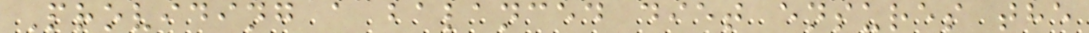Providing a balanced diet ensures the
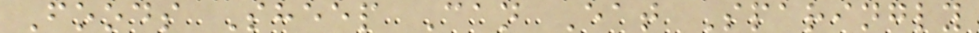Foods Sheep Can Eat Sparingly
